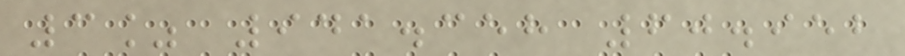3% 941.358 60.952
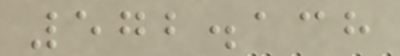572.138
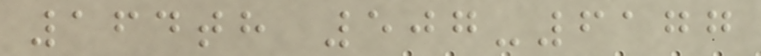164th 507-6177
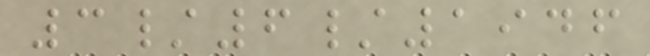3/6/1946
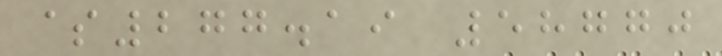$277.19 58770
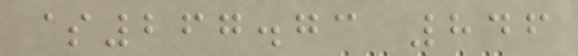$267.73 846
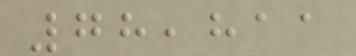78,811
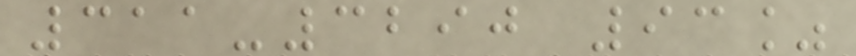311-3290 93%
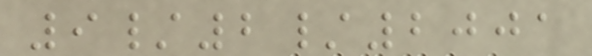9/2/2001
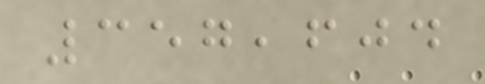357,604
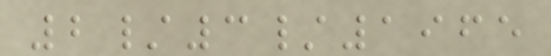2/3/1965
